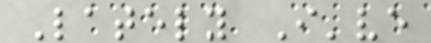Lately I've
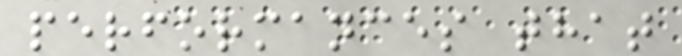performances that
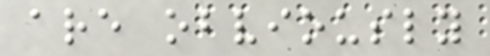are obviously
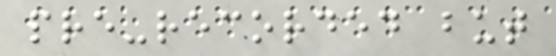pre-recorded but
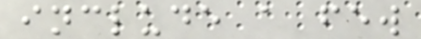include a few
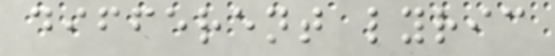different lyric
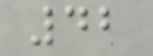42
